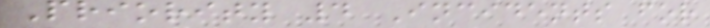Priority 4 Incidents for
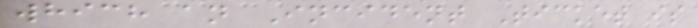which an Incident Ticket is
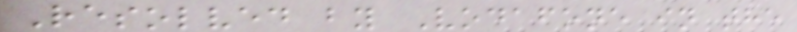Resolved by Vodafone in the
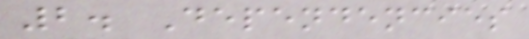2. Dependencies
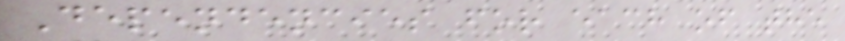Dependencies for each of the
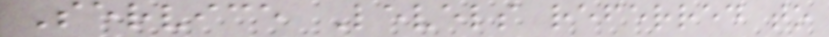Service Levels referred to
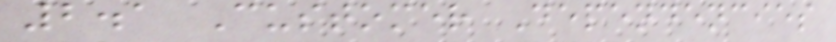2.1 Customer Dependencies
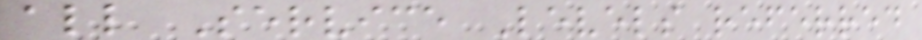all Service Levels referred
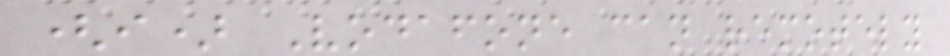(i) Vodafone can remotely
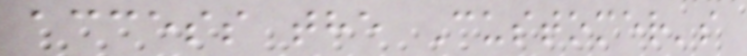access the Customer's
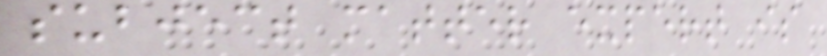subject matter expert is
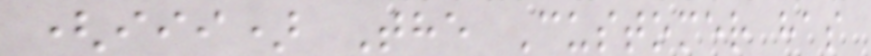(iii) The Customer has
